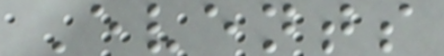Events
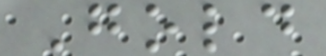Gold
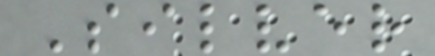Silver
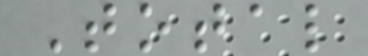Total
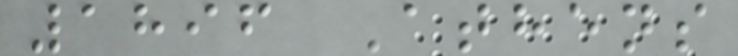1896 Athens
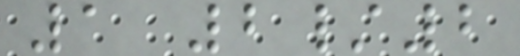1 2/2
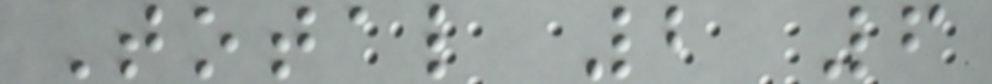Total 2 6
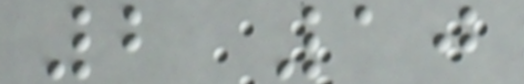2 10
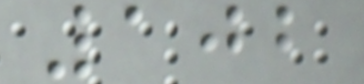102
